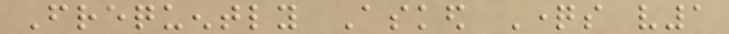Frequently Asked Questions v1
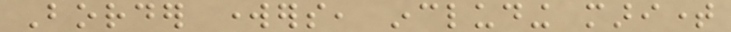Border workers, including maritime
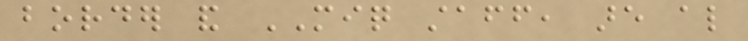border and MIQ staff, are also
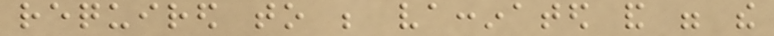required to be vaccinated and were the
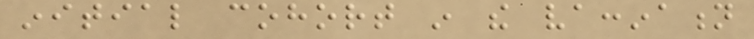initial cohort in the vaccination
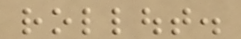rollout.
